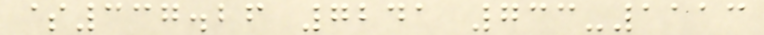$337.26 7241 733-1113
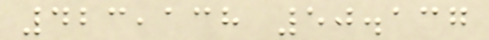423,138 50.137
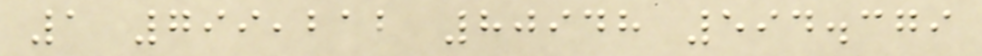1 799,212 80948 594.379
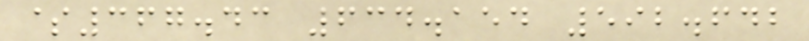$367.43 634.154 592.642
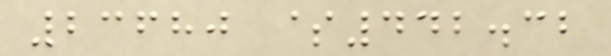23680 $442.32
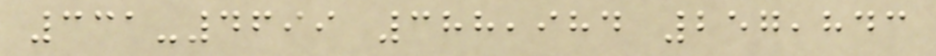331-4699 388,984 257,843
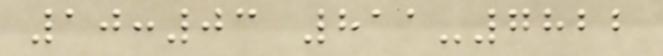10:03 811-7822
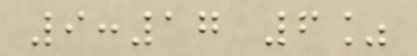9:17 6%
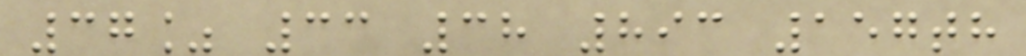37% 33 38 893 157th
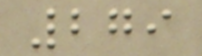279
